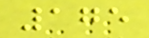175
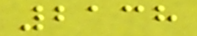2138
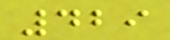429
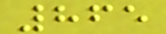865
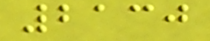2130
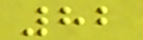82
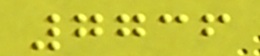7736
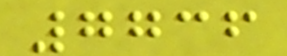7736
